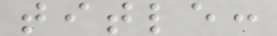title:
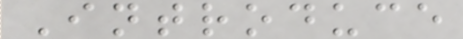Introduce
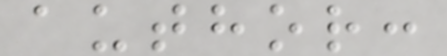author:
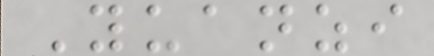Yuanzi
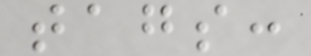tags:
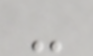-
